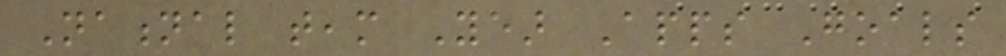National team Year Apps Goals
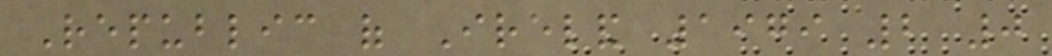Republic of Ireland 1979 2 0
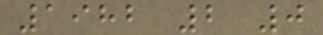1982 2 0
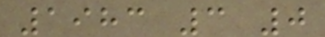1983 3 0
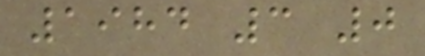1984 3 0
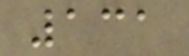131
